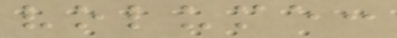volume:
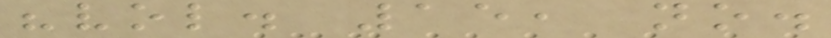"vol. 15, no.
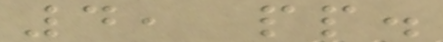4, pp.
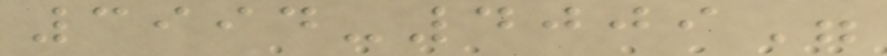3994-4009"
